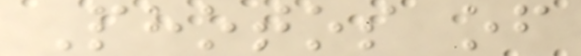Photos of
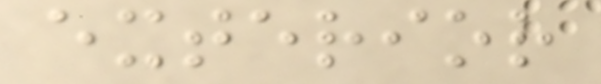exterior
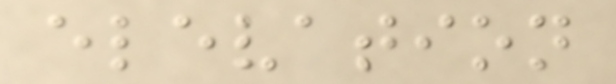elevation
